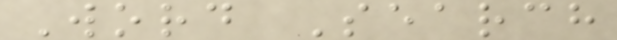Word Search
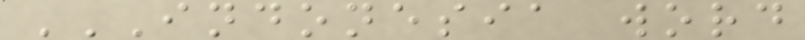INDONESIA WORD
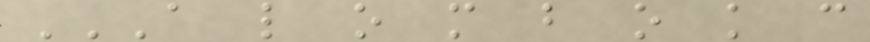A L O M B O K C
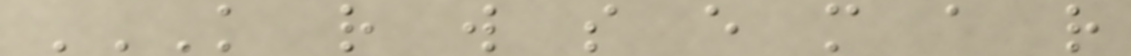K R W S E M A R
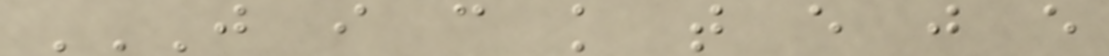J I C K T E J E
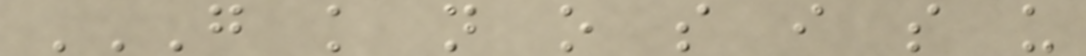G K N O S I S U
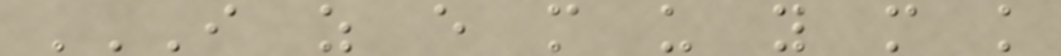I Z E M U Y M K
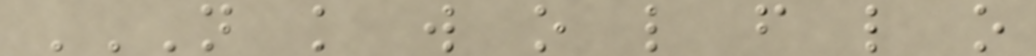N K W O L F L O
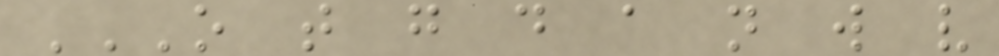O T G D A N W V
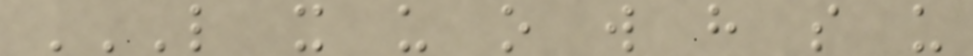L X U O W H S U
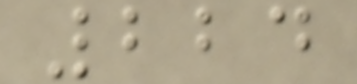224
